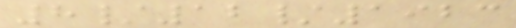8/12/1923
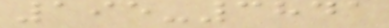195-3841
